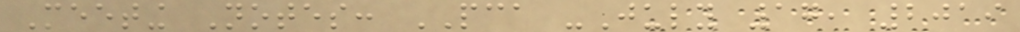Meeting Notes: PCA -July 17, 2019
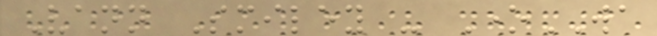Vann Smiley - OneWA
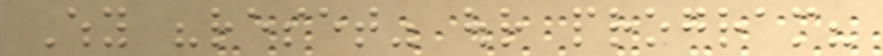Why "reset" our program?
